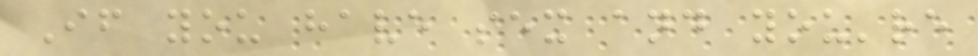If you have sex and you're
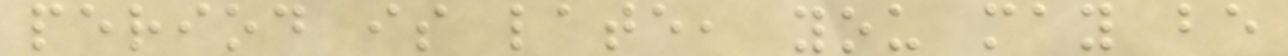period is late, you may be
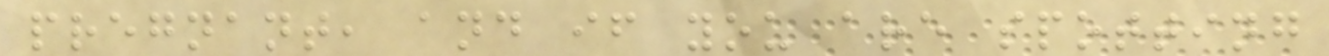pregnant, and if you are spotting
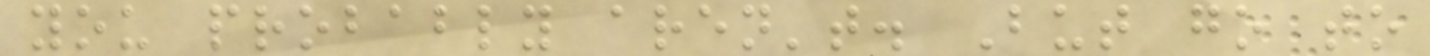you probably aren't. But go to
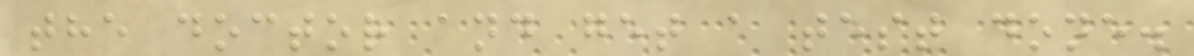the doctor and get a test done.
